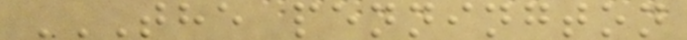THE PENNINGTON
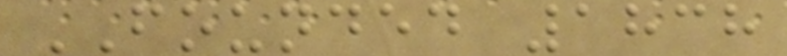FOUNDED 1838
